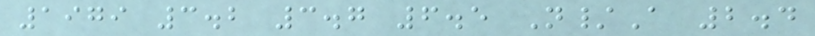1979 3.2 3.7 6.5 N/A 2.4
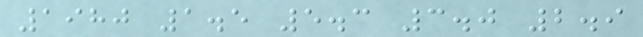1980 1.5 5.3 3.0 2.9
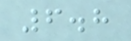6.8
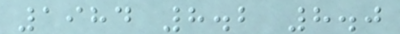1984 8.2 8.0
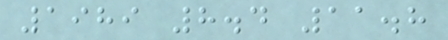1989 8.4 11.8
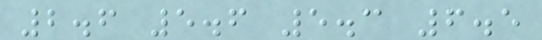2.6 5.6 5.3 6.5
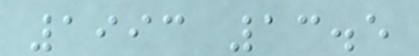1993 13.5
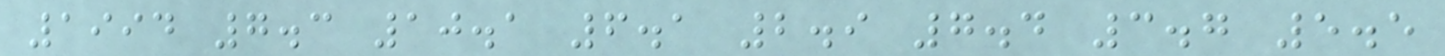1994 7.3 10.1 6.1 2.9 7.4 3.7 5.5
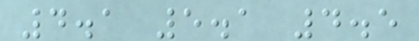4.1 5.1 4.5
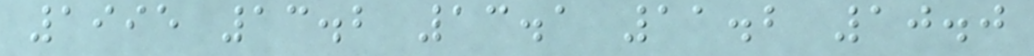1995 13.2 13.1 11.2 10.0
